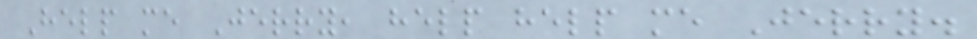Help me Jerry, help help me Jerry.
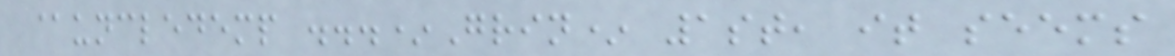@uncledemp ...*Grin* 1st, it seems
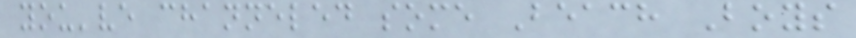you've channeled some Beach Boys
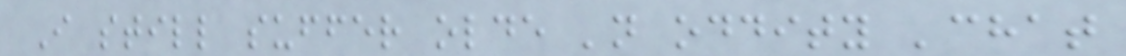I still suffer olde 'n oddity 'chat
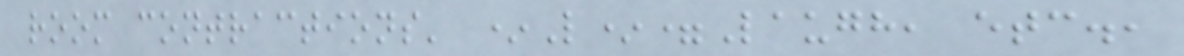room contractions' *L*=Laugh, etc.,
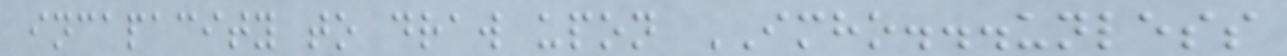incapacity to draw upon IMHO...unless
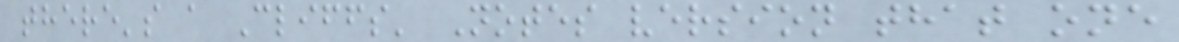there's a Cliffs' Notes version that one
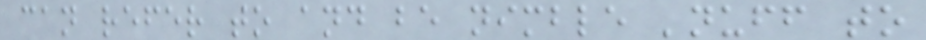can refer to and be nimble 'nuff to
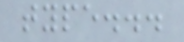type...
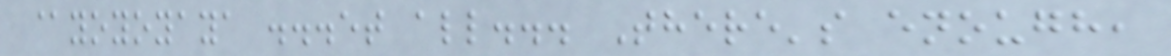@yoyoyaya ...et all... There's enough,
